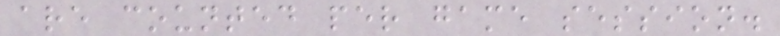are counted per game session.
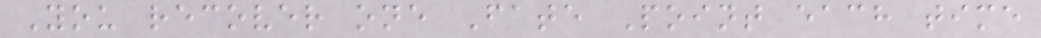You recover one Fate Point each time
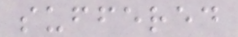suffered
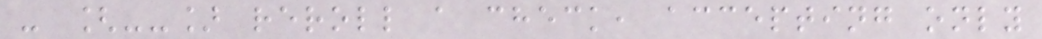- [--] reroll a check, accepting only
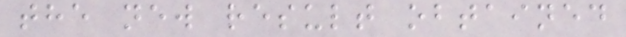the new result obtained
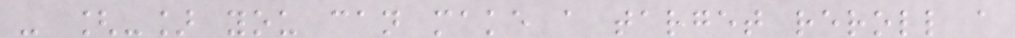- [-] you can make a target reroll a
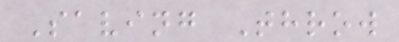Saving Throw
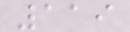119
